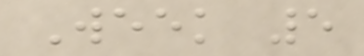Week 5
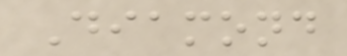Diamond
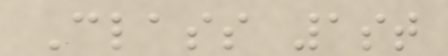Class 1st
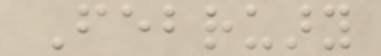February
